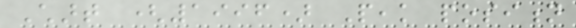Chart (1996) Peak position
